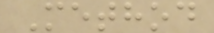Method
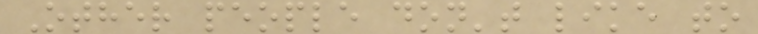Other people don't like to
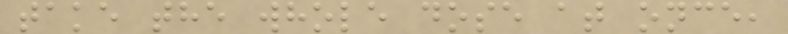take the whole dose at once,
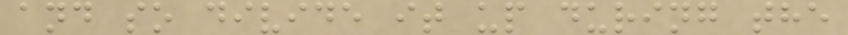and so divide it up during the
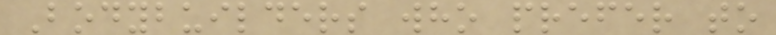Bodybuilders who prefer to
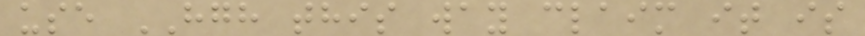use HGH this way claim it is
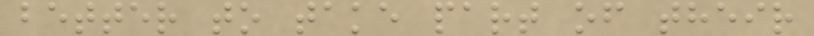better to take part of their
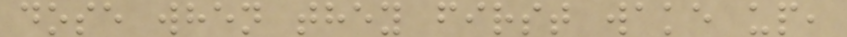dose when they first wake up,
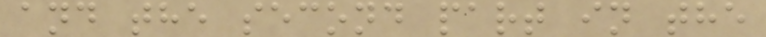and the second part in the
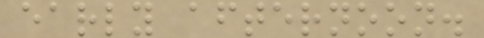early afternoon.
